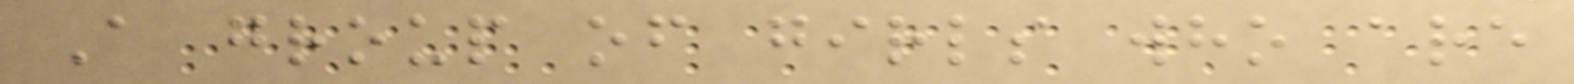A group of girls who are
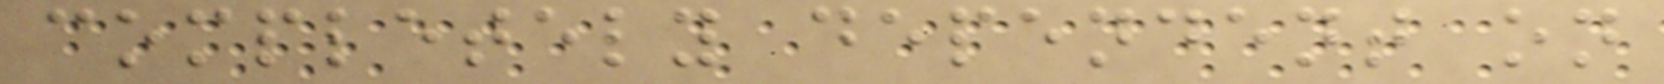completely dependent on
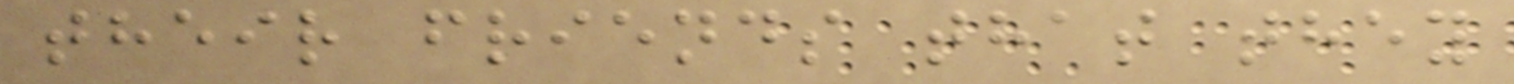their friends that they
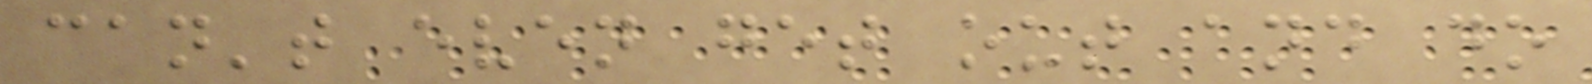can't even get out and do
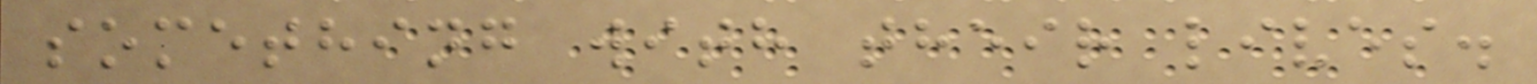something with their lives.
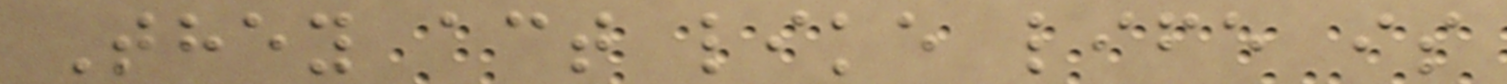They act like life is
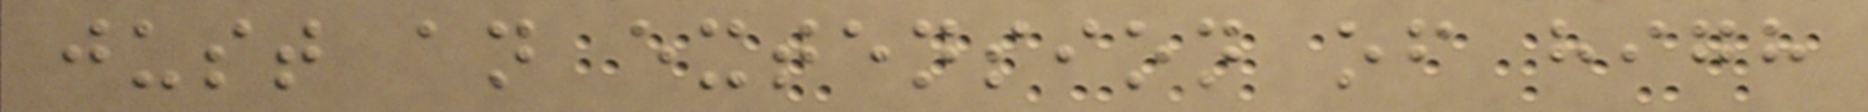just an extension of high
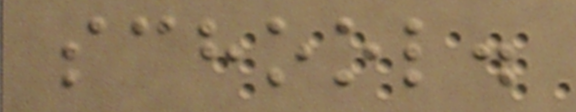school.
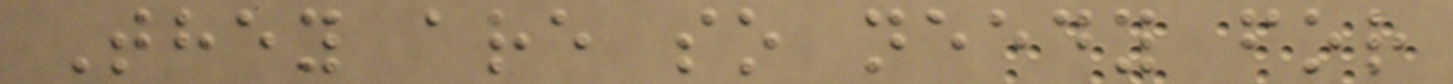They are so needy for
